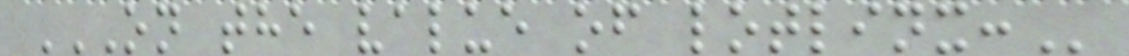ON THE VALUE OF LOTLINX:
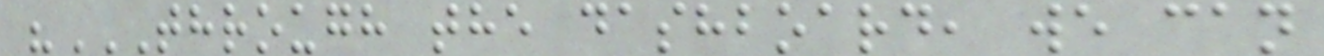"THROUGH THE DASHBOARD, WE CAN
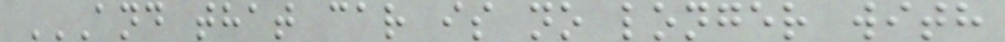AND THAT CAR IS NO LONGER WITH
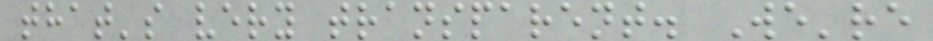that's very transparent. We're
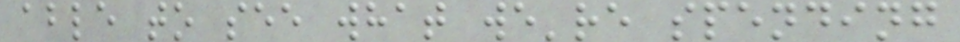able to see what we're spending
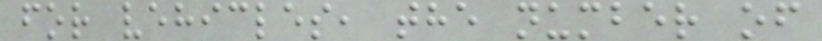for vehicles, the number of
